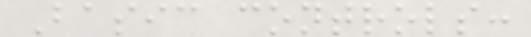Basic controls:
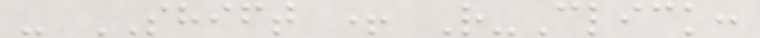- SHIFT + R-Click:
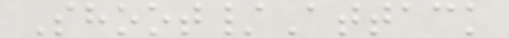Shoot/Attack
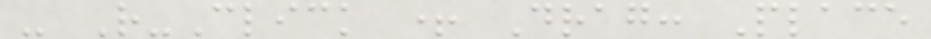- R-Click + Drag: Place
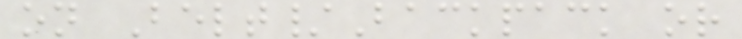on Belt/Backpack or
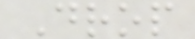Drop
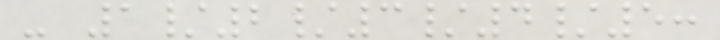- 1/2/3/4/5:
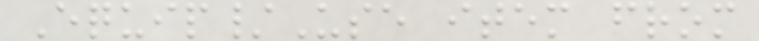Equip/Use item from
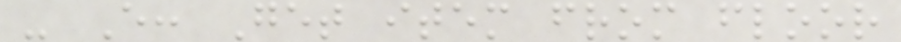- E: Get item from floor
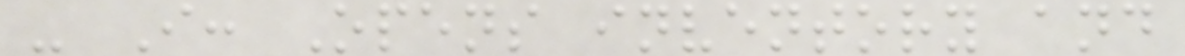- I: Opens inventory and
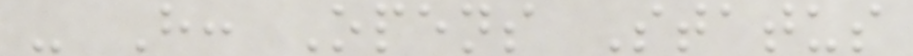- H: Opens Status
